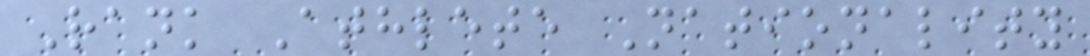Rank Athlete Nationality
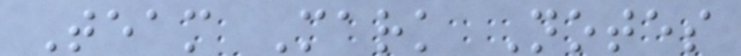Team Mark Notes
